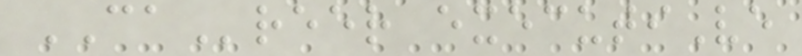CAreer executiVe
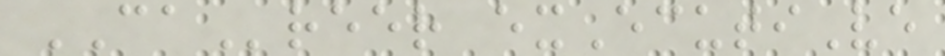CAreer exEcutiVe
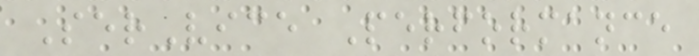SerVice Performance
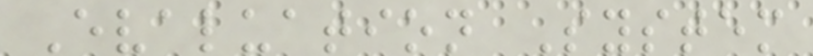Evaluation System
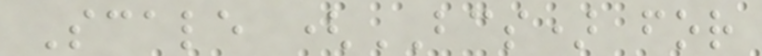Scale (BCS) for
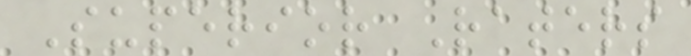Superior Raters
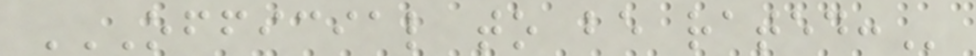OFFICIAL TO BE RATED:
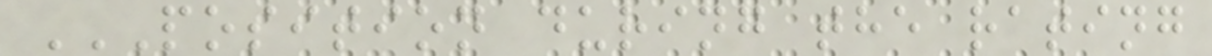POSITION DURING THE RATING
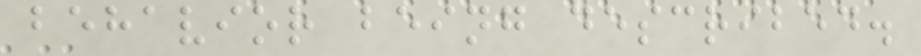behavior being described.
